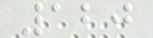120
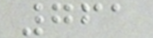761
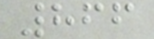866
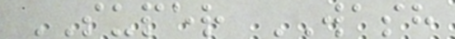SUPER WASH
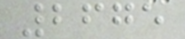2675
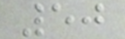50
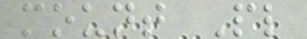mount Pl
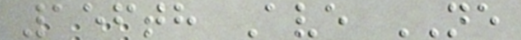156th Ave NE
